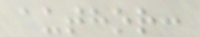author:
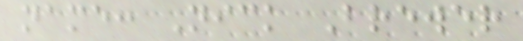name: Nick Brewer
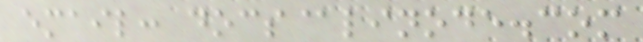email: docs@linode.com
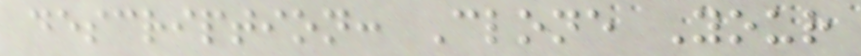description: Clone Your
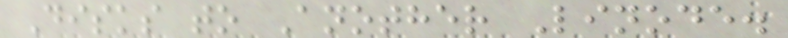Disks to Another Linode.
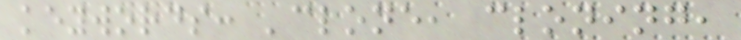keywords: 'clone, cloning,
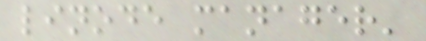linode manager'
